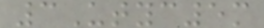3Utyc5m
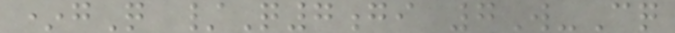*gQ /Q7gi 7W-Cq
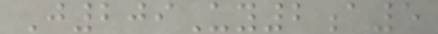J209Uy2a5
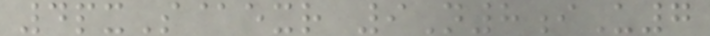4pxS@exr 9N8iU7
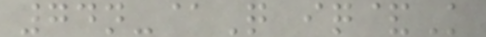74n-@Q iq&K
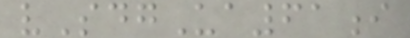vSdgUa61i
